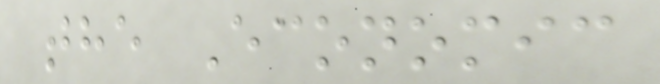the Economic
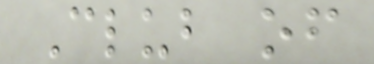Club of
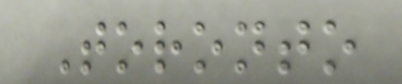Toronto
